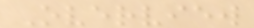Overview
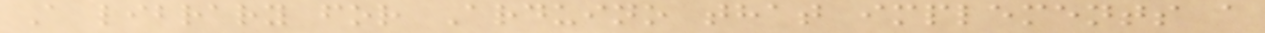A library for Arduino that implements a
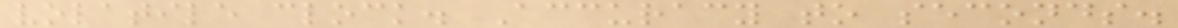volatile clock. Accuracy to seconds.
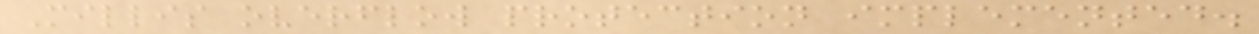Millis overflow protection implemented.
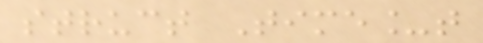struct Time_t
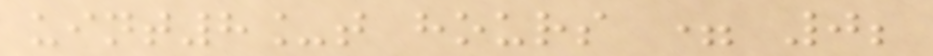uint8_t hours = 0;
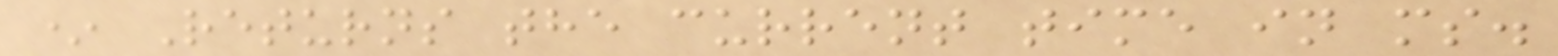* Returns the current time in ms.
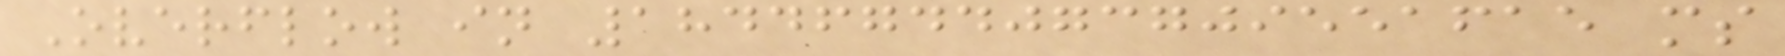Overflow in 18446744073709551615 ms
